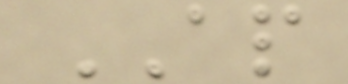AP
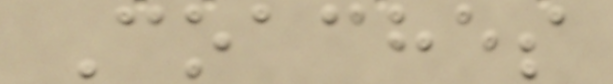Coaches
